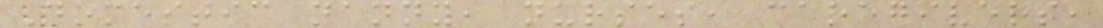Domestic nanny, nurses, caregivers,
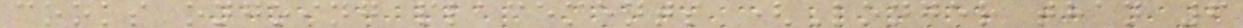cooks ongoing placements (Longer than 6
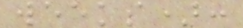weeks):
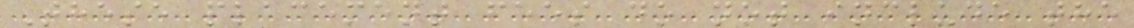These placement fees do not include the
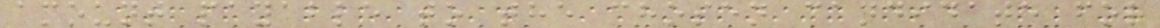amount payable to the chosen candidate for
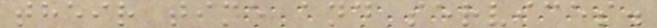their time and services.
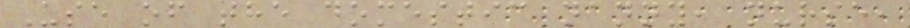Use of the domestic nanny, nurse,
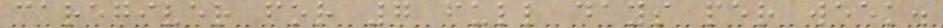caregiver for 7 full days per week.
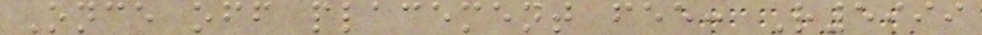Once off placement fee: R5999
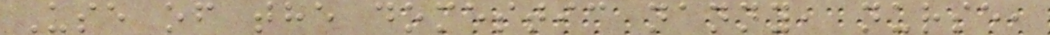Use of the domestic nanny, nurse,
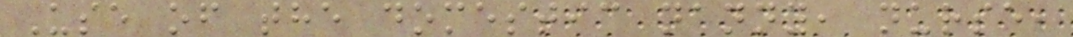Use of the domestic nanny, nurse,
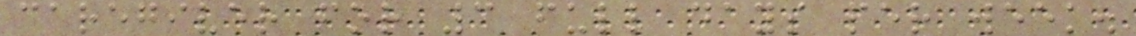caregiver for 3 full days per week.
